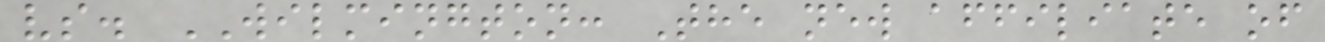vs. WILMINGTON: The new affiliate of
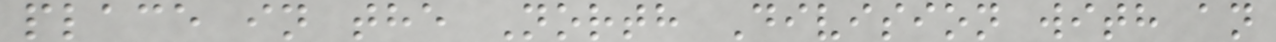place in the North Division with an
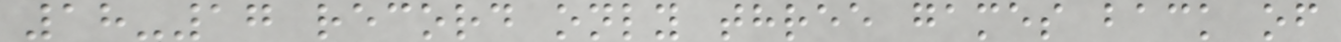18-17 record only three games back of
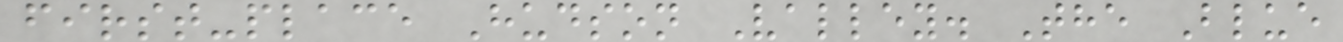first-place Hudson Valley. The Blue
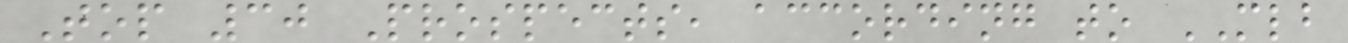Top 30 Prospects, according to MLB
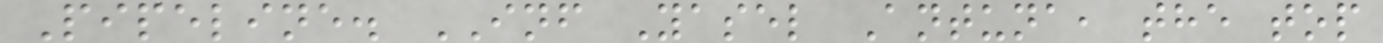Pipeline. INF Yasel Antuna, the top
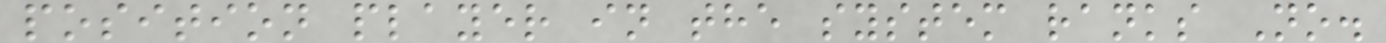position player in the system ranks No.
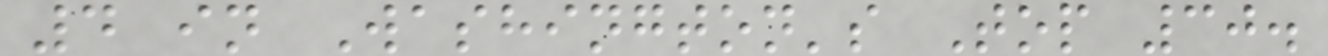4 in Washington's Top 30.
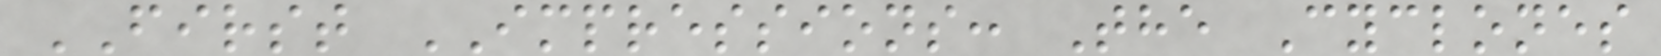FIRST IMPRESSIONS: The Cyclones
